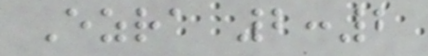Ezra 2:2
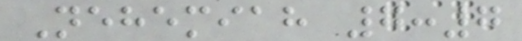Nehemiah 7:7
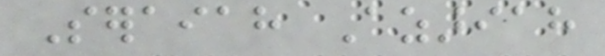Seraiah Azariah
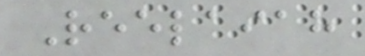Reelaiah
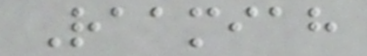Raamiah
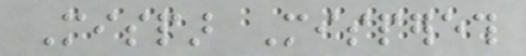Mispar Mispereth
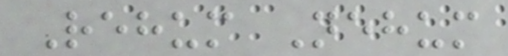Rehum Nehum
